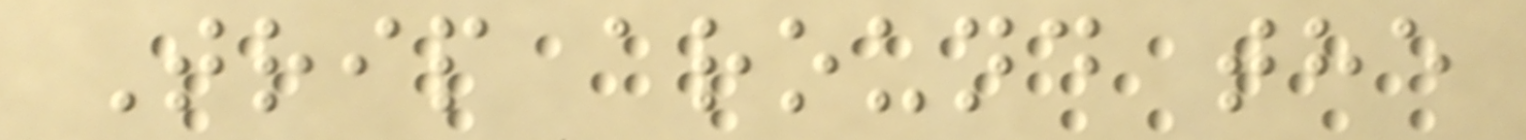Trip around the
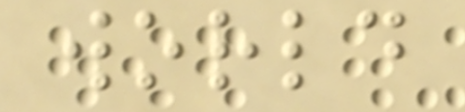world
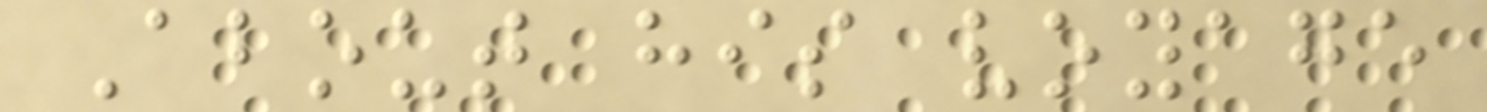About his voyage
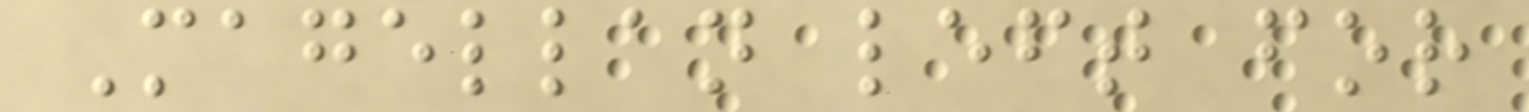Magellan left for
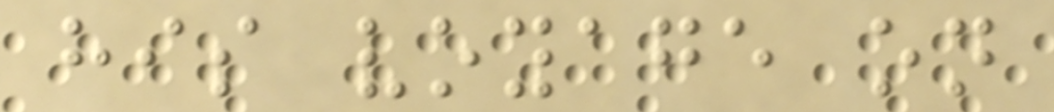his voyage on
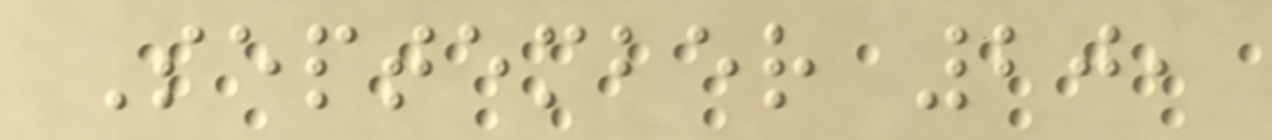September 20,
